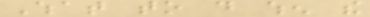What to do when the
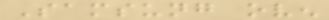Samsung oven
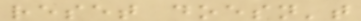reset doesn't
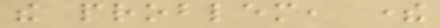the problem, there
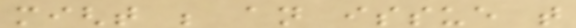might be an issue that
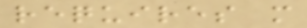requires more
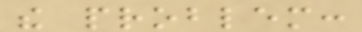the problem:
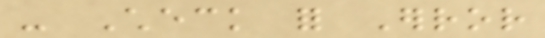- Check for Error
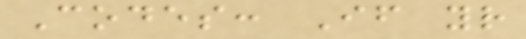Codes: If your
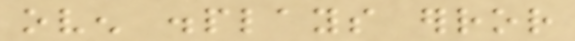oven displays error
